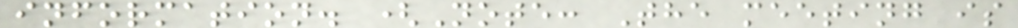information. (Note: The meeting is
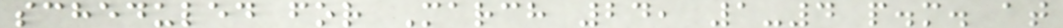scheduled for March 24, 1-4 p.m. at
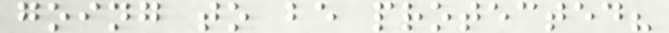going to be protected?
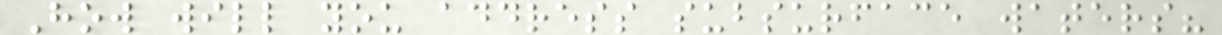How will you address subsurface waters?
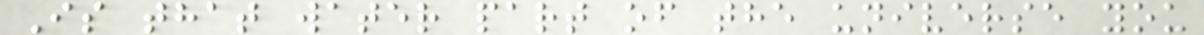Is that water part of the universe you
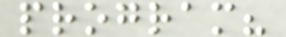program?
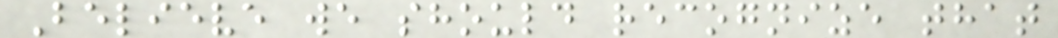Believe we should recognize that
